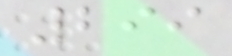299
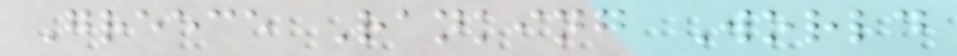Greece Ranking World
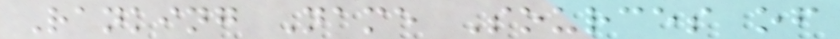Ranking Name Sources of
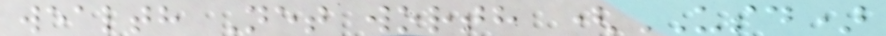wealth Net worth (USD)
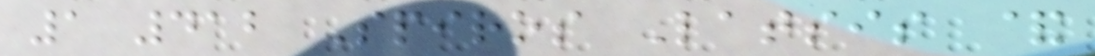1 412 Spiros Latsis &
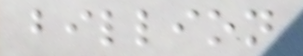billion
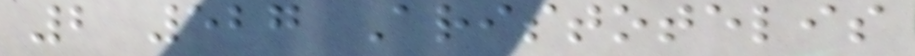2 527 Aristotelis
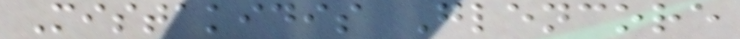Mistakidis Glencore
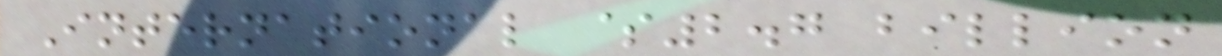International $2.7 billion
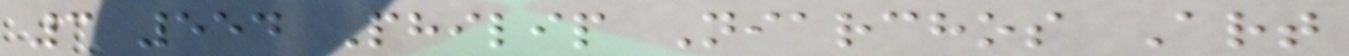3 554 Philip Niarchos Art
